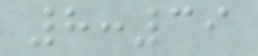8:39
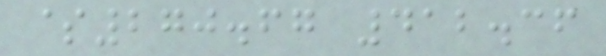$270.67 412.36
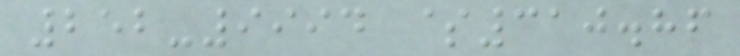252-9994 $310.86
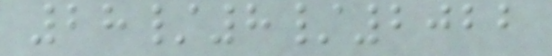28/8/2022
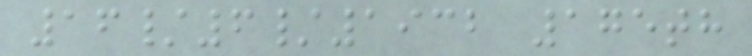16/6/1932 175th
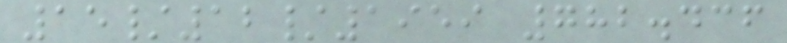15/12/1959 782.436
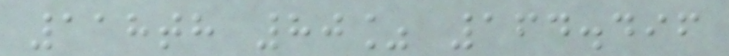118th 80% 164.496
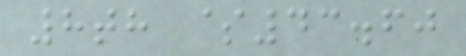8th $43.60
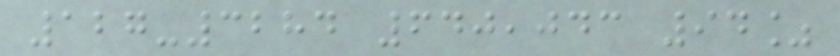127-3284 640,043 94%
